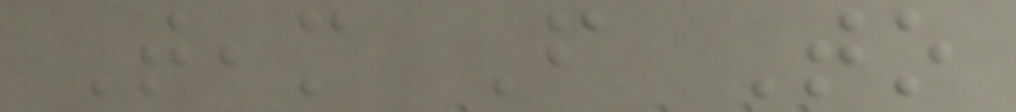Team From To
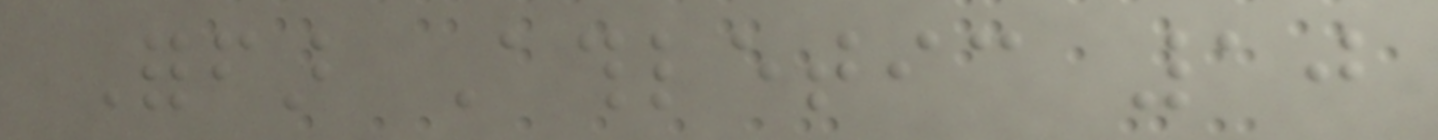Forfar Athletic 10
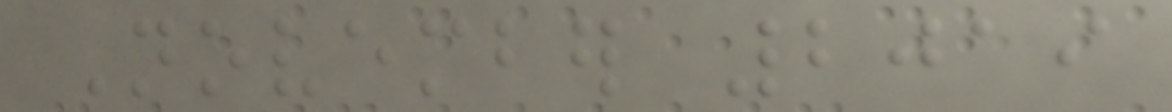November 2019
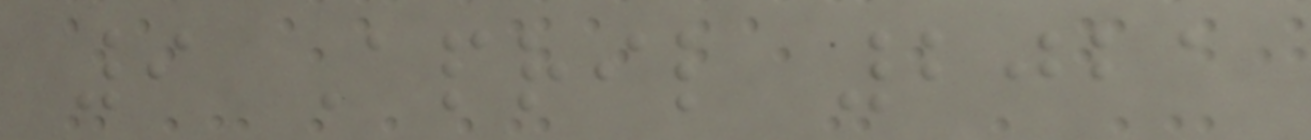9 April 2021
